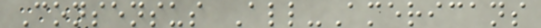Consensus All-Americans
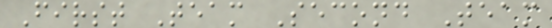First Team Second Team
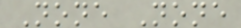None None
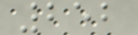252
